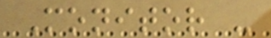Monitor -
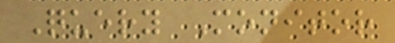Query Monitor
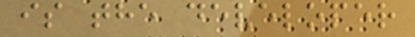is the developer
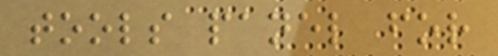tools panel for
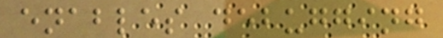enables debugging
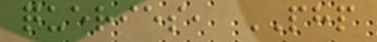queries, PHP
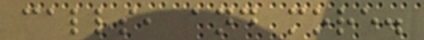calls, and more.
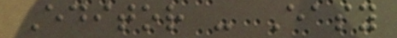Editor - Easy
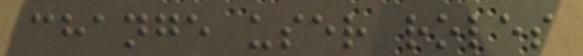change user roles
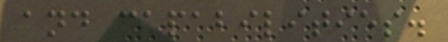and capabilities.
